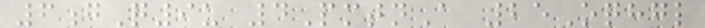6gQ9u 4PmtnA 25Oqhgl
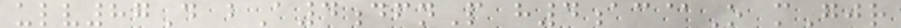ulv87D bA4dfnP h4ac@O mGjr
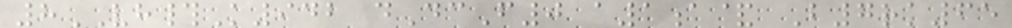8VH#K942 dDcF0 a1a& B7rk65
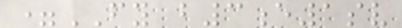=FY b3e1sv
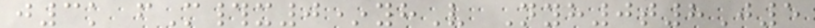j3k fM#x0*yhV Nyh0t8J5
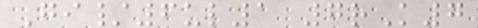Gi/6ul1 7rK7
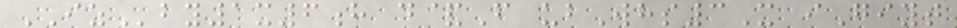IZby1x6h d&F ubWhs3X iGiyt
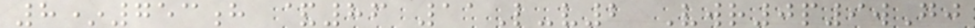8*753h &86 11L-v2 Vwr0p9wGj
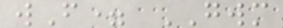wF= GWM
